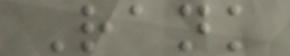Rank
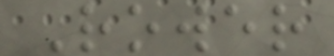Rower
